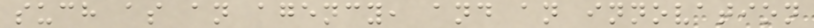such as an agency, and an innovation
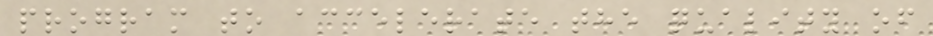program to accelerate the quality of
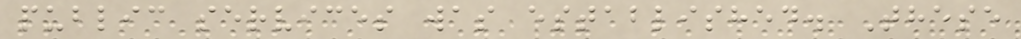public services was established. These
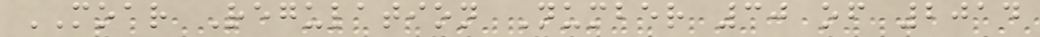MOAR Regulation Number 30 of 2014
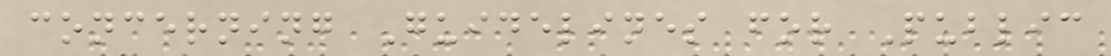concerning Guidelines for Public
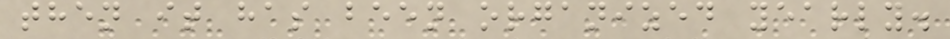then it has been organized yearly.
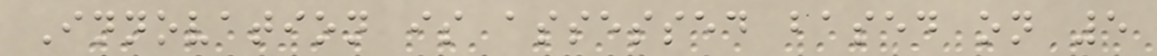Innovation is assessed based on 5
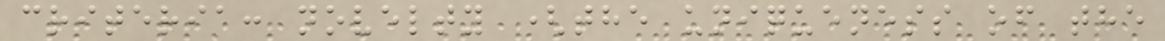criteria: novelty (the uniqueness of the
